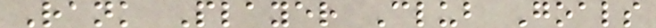Rank Player Club Goals
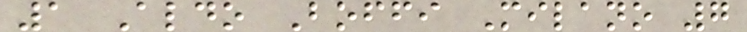1 Aldo Boffi Milano 7
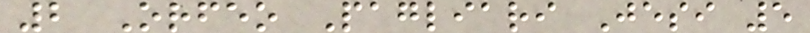2 Orfeo Pagliari Jesi 5
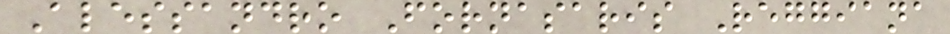Alessandro Fornasaris Reggiana
